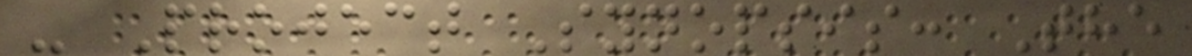- Project Synopsis: The
